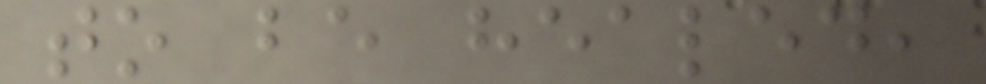to be healed,
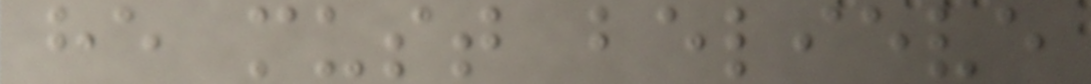he must believe
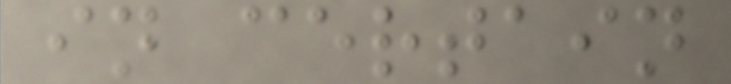in certain
